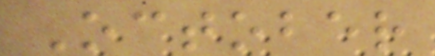October
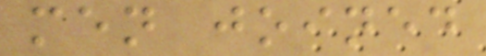men joined
